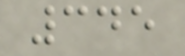345
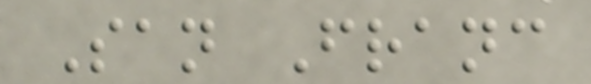San Franc
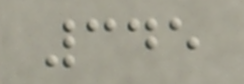345
